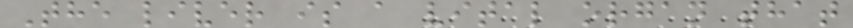The liver is a vital organ that
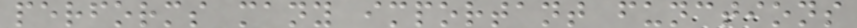performs many important functions
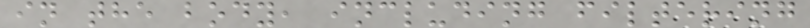in the body, including filtering
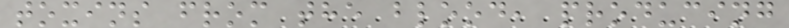toxins from the blood, producing
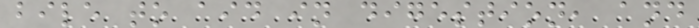bile to aid in digestion, and
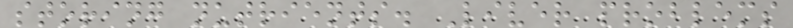storing nutrients. Liver problems
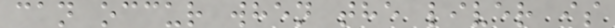can occur when the liver is
